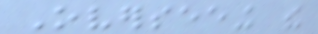Overseeing the
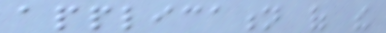application of the
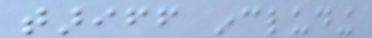tariff including
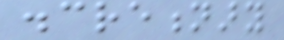discretionary
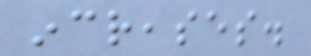increases.
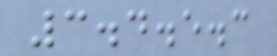3.4.5.3
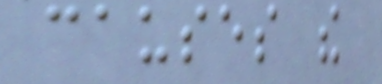causes the
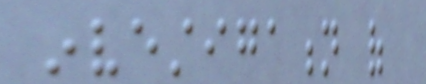investigation of
